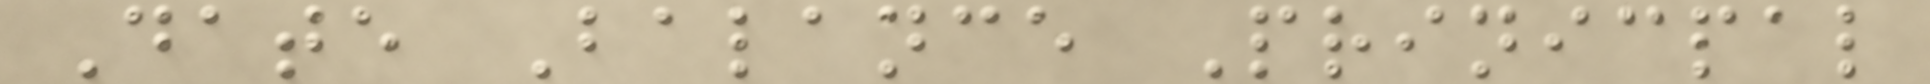Date Balance Prinicpal
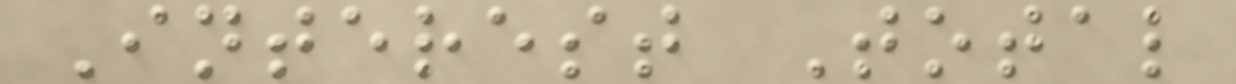Interest Total
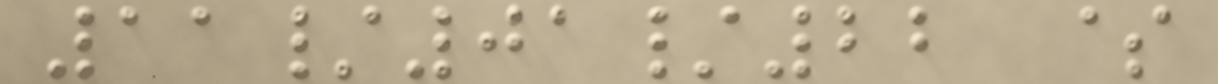11/01/22 $
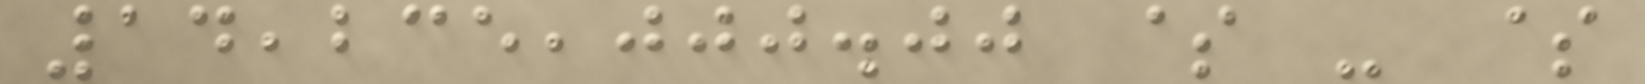14,235,000.00 $ - $
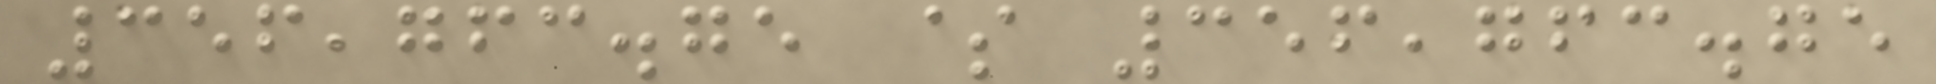356,763.75 $ 356,763.75
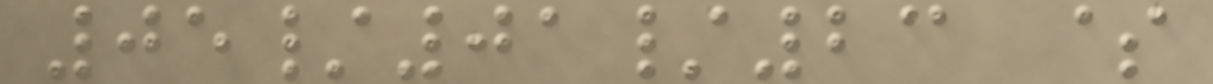05/01/23 $
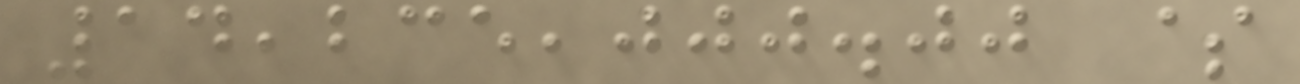14,235,000.00 $
